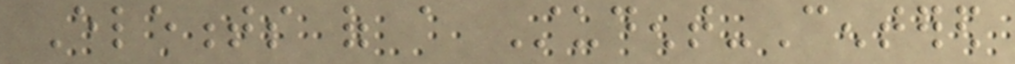Elements of a Student-Centered
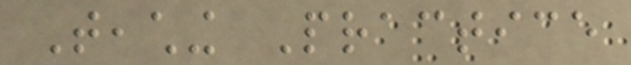Teaching Practice
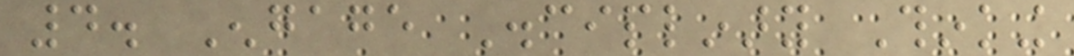4. Engage Disciplinary Thinking
